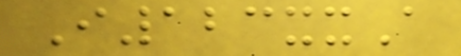I123xxA
